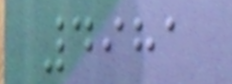4981
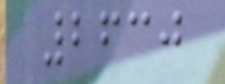2630
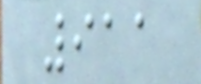911
